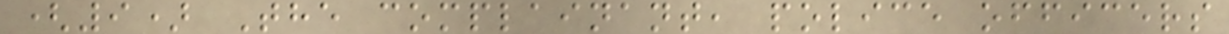(9) The complainant, police officers
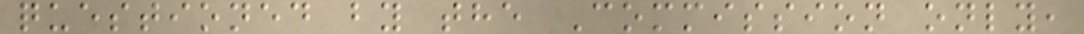questioned by the Commission only,
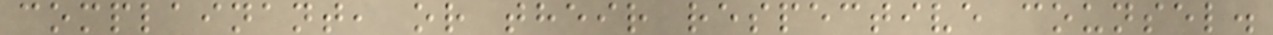complainant, or their respective counsel.
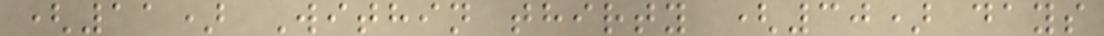(11) Within thirty (30) days
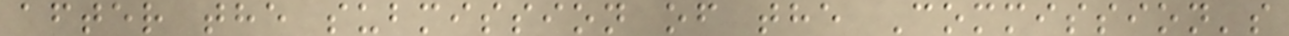after the submission of the Commission's
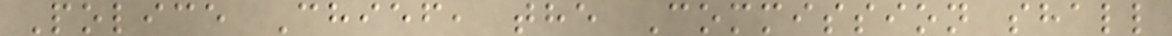Police Chief, the Commission shall
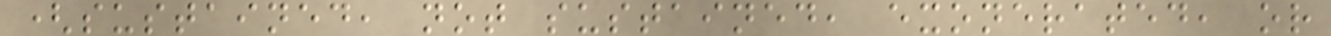(sustained, not sustained, exonerated, or
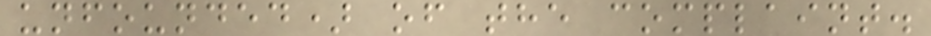unfounded) of the complaint.
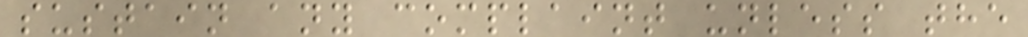sustain any complaint unless the
